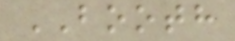BOOTH
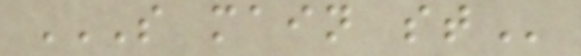S MAIN ST
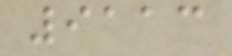9113
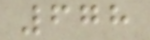678
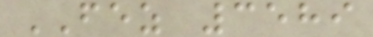FEZ 3589
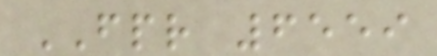FPR 6559
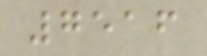7516
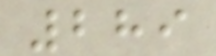289
